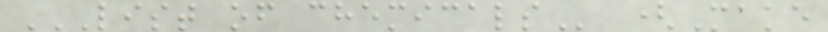LIST OF CHEMICALS (Make
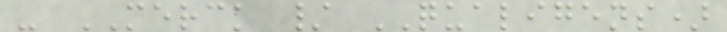- MERCK / QUALIGENS)
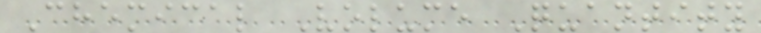Chemical Volume Quantity
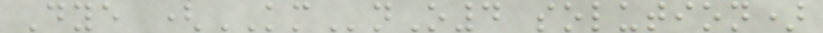Dye (KMnO4 solution)
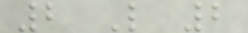2 L 2
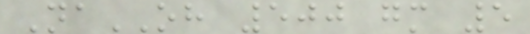NaOH 500 gm 5
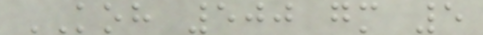KOH 500 gm 5
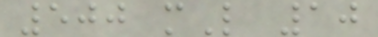500 mL 10
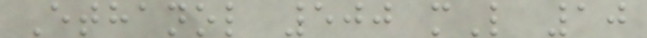Ethanol 500 mL 10
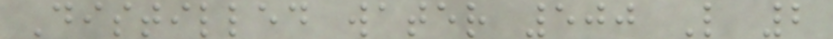Distilled water 500 L 2
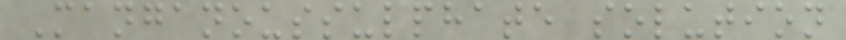Manganoussulphate solution
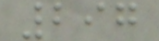297
